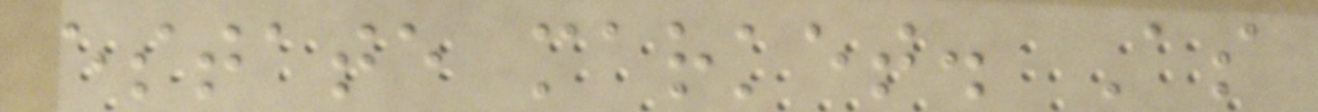estate market. As
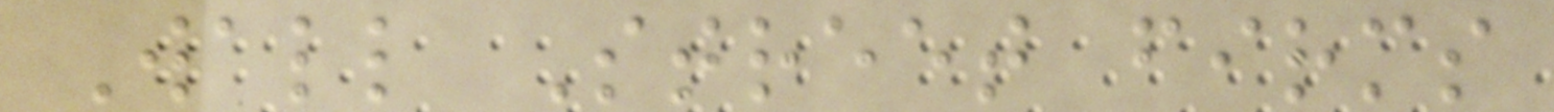Wall Street firms
